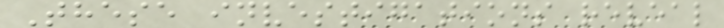These investigations reveal
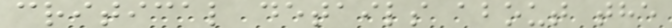critical details about the
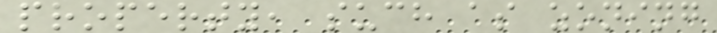property, such as zoning
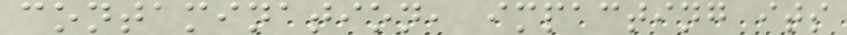contamination, impacting its
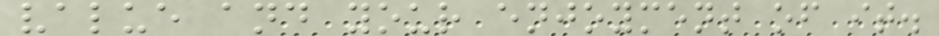value and your enjoyment of it.
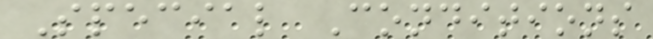Special Conditions
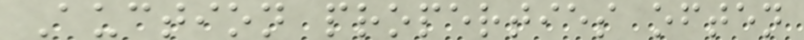Auction properties often
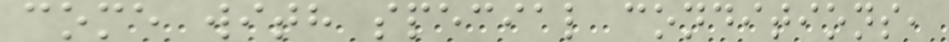come with special conditions,
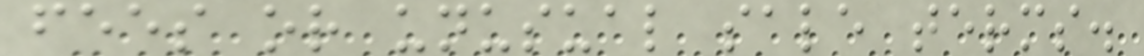fees or unusual sale terms.
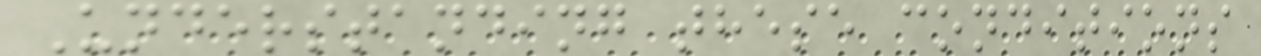Understanding these conditions
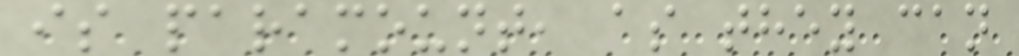is paramount, as they can
